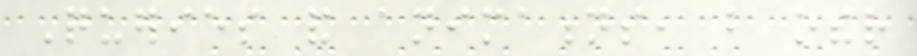Queries and animations, but other
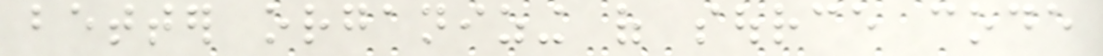better organizing of source code
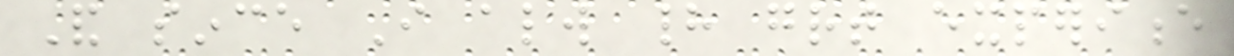And since I always had great experience
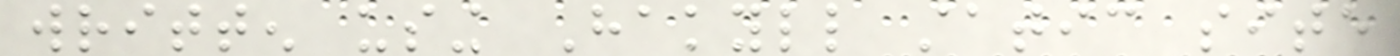written using Hakyll static site
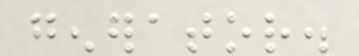generator.
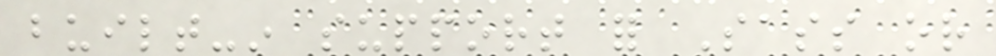built-in support for Sass or
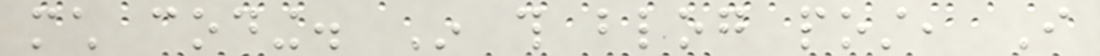much coding. In this blog post, I
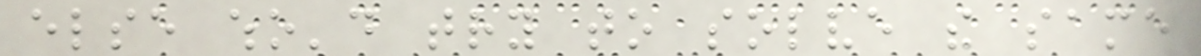else who'd try to solve the same
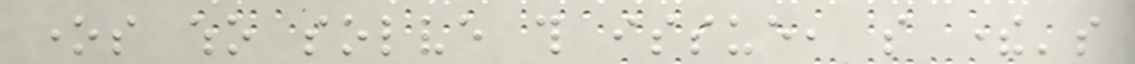ones who solve this issue, so there's
